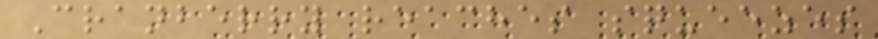Cranberry reaches squeezes
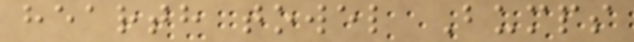hearth towel Bumps
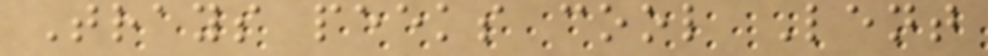Trays peeks cool Lent
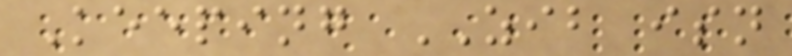Keeping ZIB isn
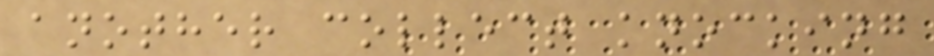another collect knocking
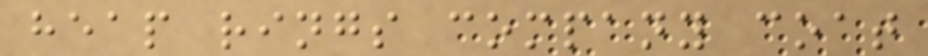heap rings company coat
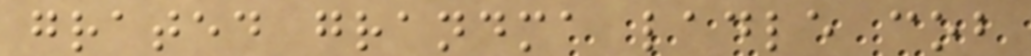grated grandma ladle cob
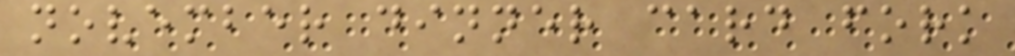november dinner card fork
